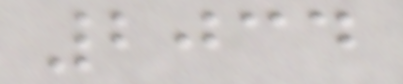2034
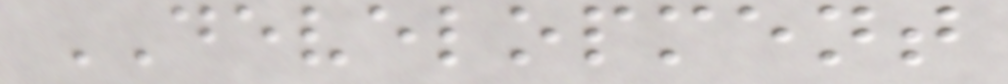DEVELOPMENT
